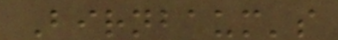Birnbaum's
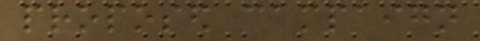proposed campaign
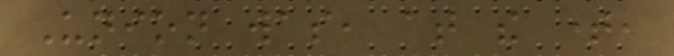Union was, at the time,
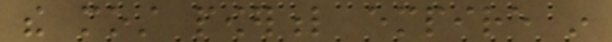the most powerful empire in
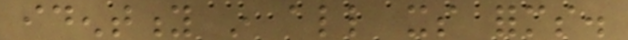identity in all its forms.
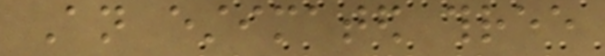An estimated three
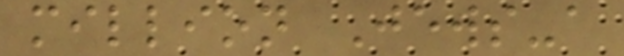million Jews-a
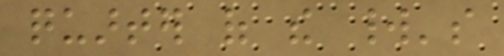quarter of the world's
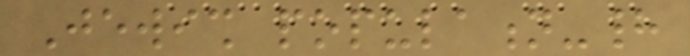Jewish population-had
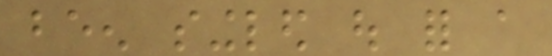been singled out for a
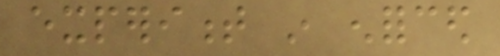experiment in enforced
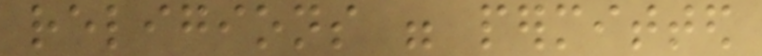religions were permitted
